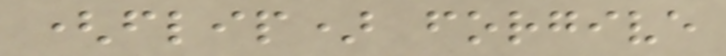(flip) forgive
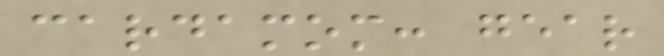cardamom: gear
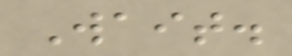Wait.
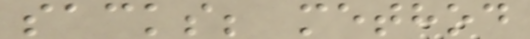sacks; method
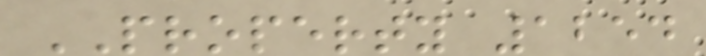PROPERTY 1254
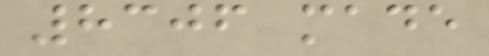8306 made
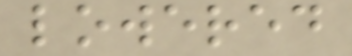lowered
